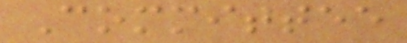Committee
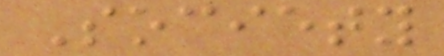Society
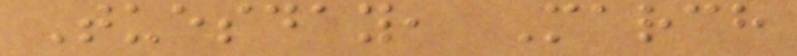Tuesday, March
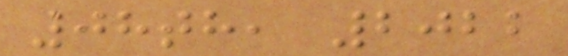08th, 2022
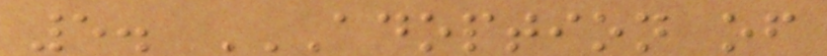5. ADOPTION OF
